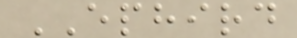EPHIRD
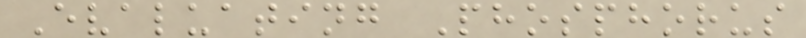Evaluating Phosphorus
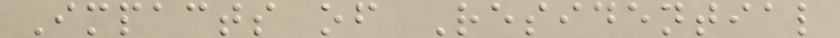Impacts of Residential
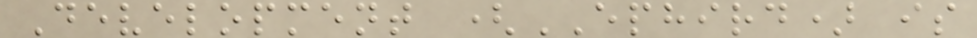Development (EPHIRD) is
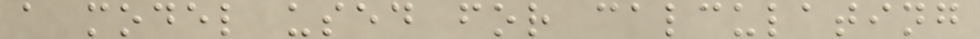a model used for calculating
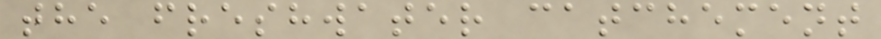the freshwater catchement
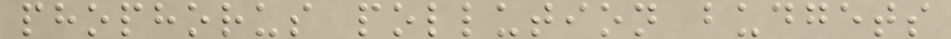phophorus pollution budgets
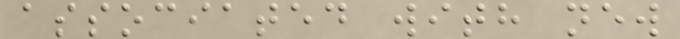associated with new
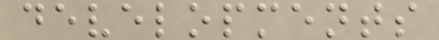developments
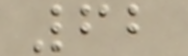62
